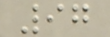97
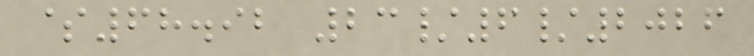$68.92 23/6/2026
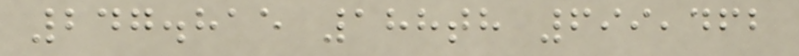247.815 188th 699,462
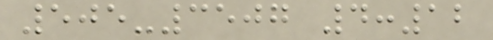505-3507 4:12
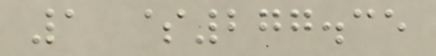1 $277.35
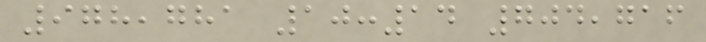978,781 10:14 704,716
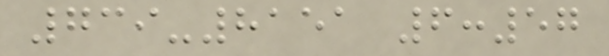739-8151 6:57
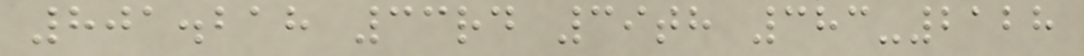801.218 33rd 39th 383-2128
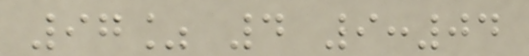97% 4 9:04
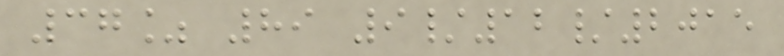37% 89 9/12/2015
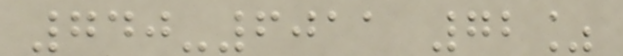740-6011 72%
